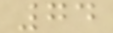74
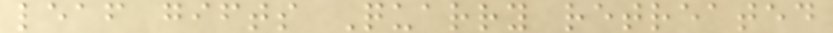leaf gifts Quarry retreated
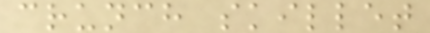crunch skillet
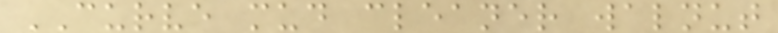CURVE mud cleaner walnut
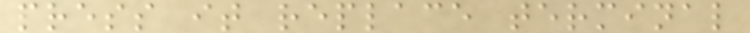press it replace terminal
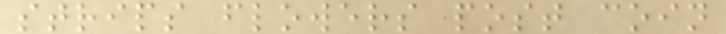strips flowers post coin
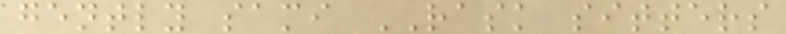gently sami RASK sitters
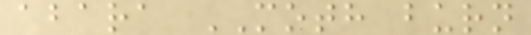abara MOTH burn
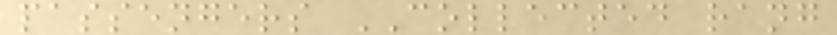passengers COLLECTED rang
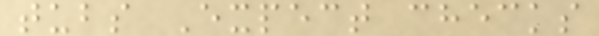tubs Expect checks
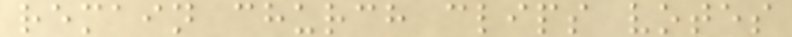remain church clips votes
